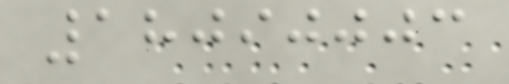18090003
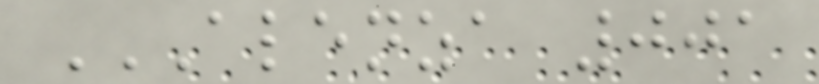ALENZA 001
